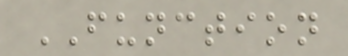FUNCTION
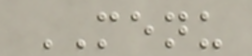MENU
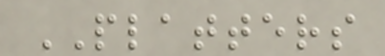PLATTERS
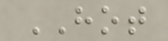HOT
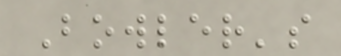Bowler's
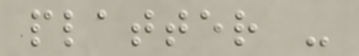platter -
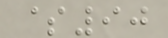$90
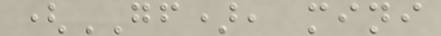(GF), mini
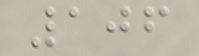106
